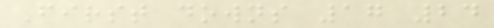First downs 17 24
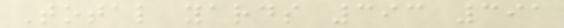Total yards 393 391
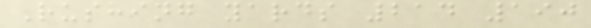Rushing yards 214 190
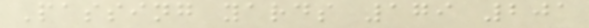Passing yards 179 201
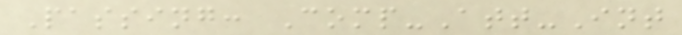Passing: Comp-Att-Int
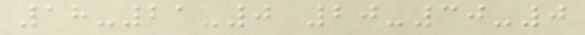18-21-0 20-30-0
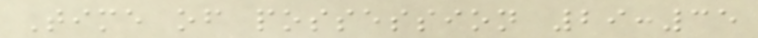Time of possession 29:35
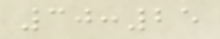30:25
